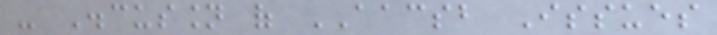- Discussion of AACSB Issues
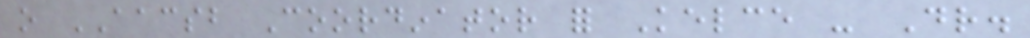o AACSB Coordinator for Kelce - Dr.
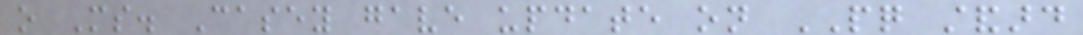o Ms. Casey gave update on PQ standard
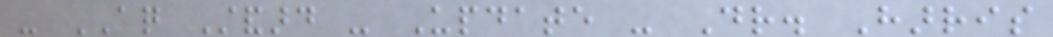- AQ Standard - Update - Dr. Harris
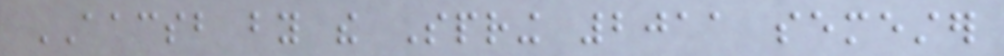AACSB by the Spring 2011 semester
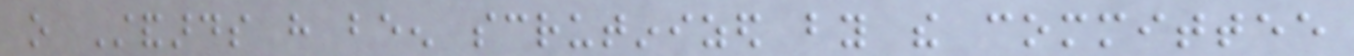o Standards have been scrutinized by the committee
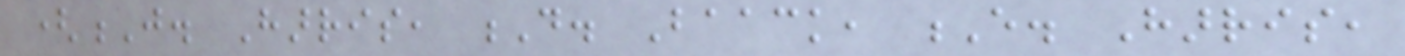(J. Harris, D. Baack, E. Harris,
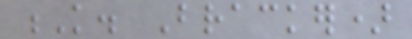K. Bracker)
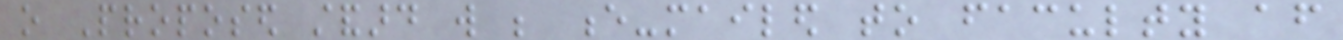o Proposed standard will be e-mailed to faculty after
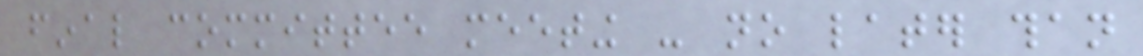final committee meeting - no later than
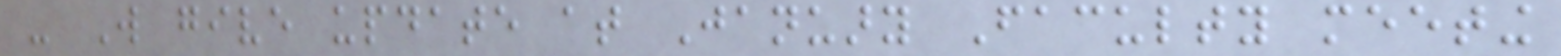- Will give update at January Faculty meeting
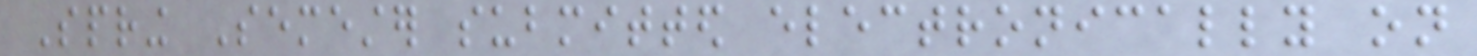Spring Semester submitted electronically on
